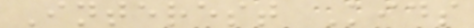Interest Kids
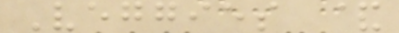Veggies &
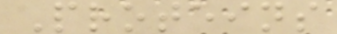Proteins
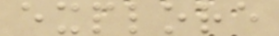explore
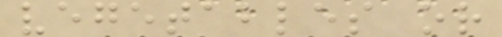vegetables or
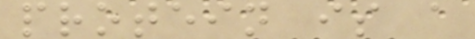protein is a
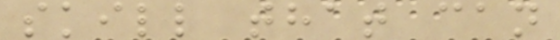skill that can
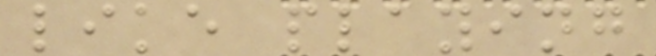like playing
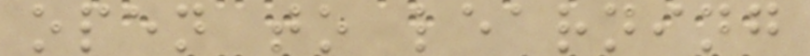open to learning
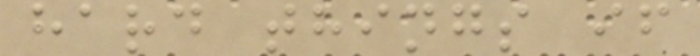hard things if
